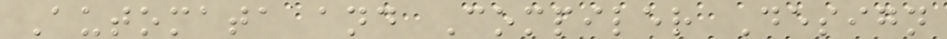Automata and Compiler Design
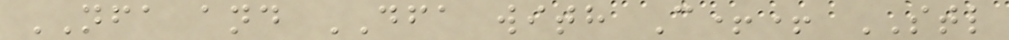NFA and DFA with C++ STL
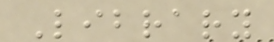Library
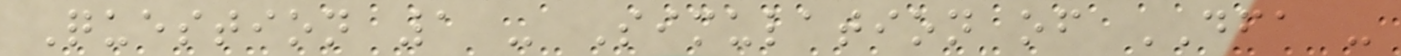Question 1 - Simulation of DFA -
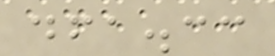dfa.cc
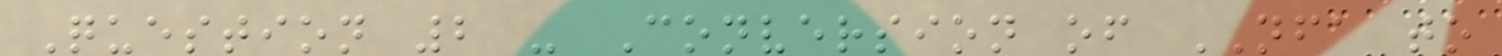Question 2 - Conversion of NFA to
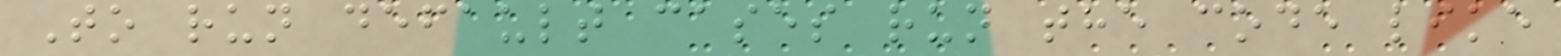To run default cases run the code like
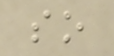so
